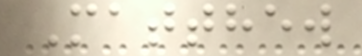Matthew
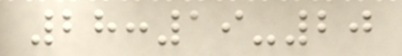28:19-20
